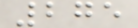275
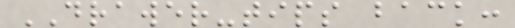DRAWER-tips back:
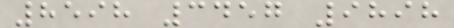8598 3457 9898
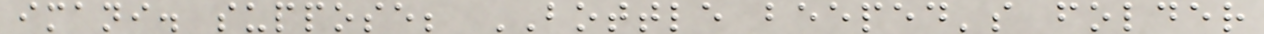imani. suppose; BOTTLE beeped's folder
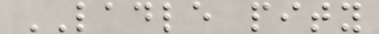LADLE pity
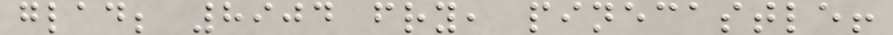glad; 8904 fry, pinecastle!
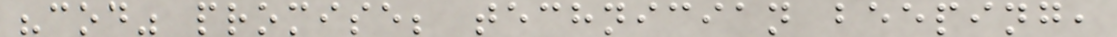"cod" promise; technician beeping,
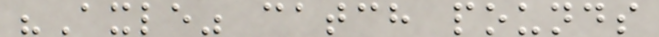"Axle" catch pounds
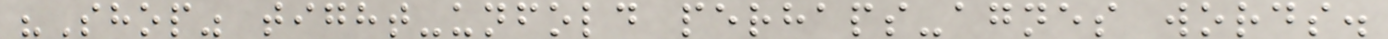"Shop" tight-unfold perhaps-agnes words.
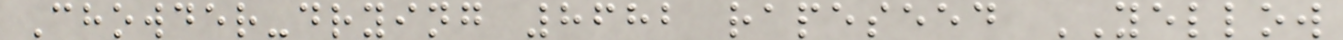Chowder-drying 8682 rapeseed YELLOW
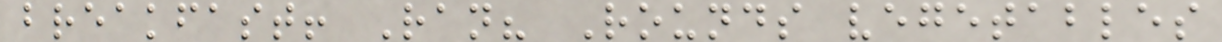breakfast! Ran? Rounds vegetables
